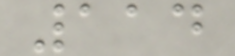114
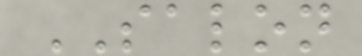SALON
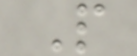P
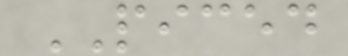PICED
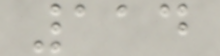114
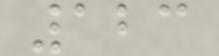123
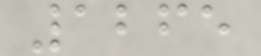1265
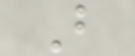B
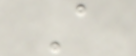A
